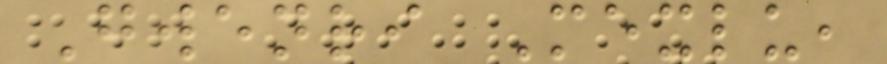Gwenri Mexlu,
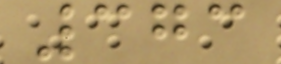373
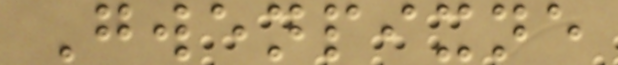Gwenpixne
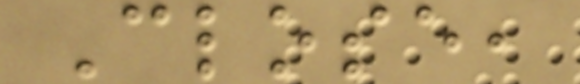Close,
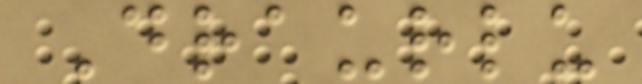Draurlu
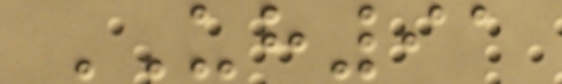UH91
